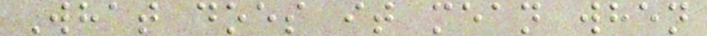What does it mean when
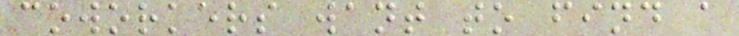coworkers want to find a
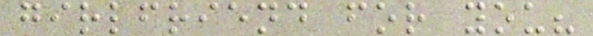girlfriend for you?
